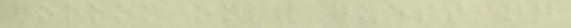hoooom only guessing
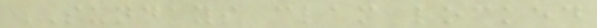SUNDAYS clam locked
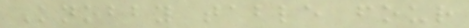Knobby table four
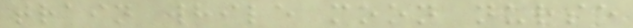train while moon nurse
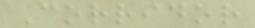Corridor
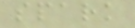spark
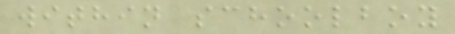within schoolboy
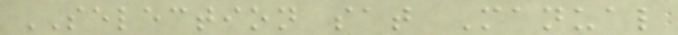SELECTION sat Manual
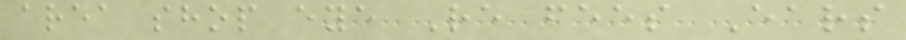area shop eye Re fees Ears
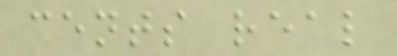cents real
